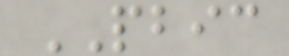PBIC
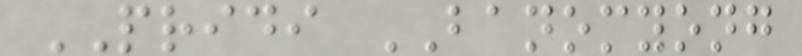PRIDI BANOMYONG
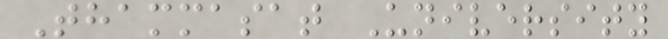Thammasat University
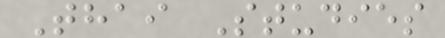Thai Studies
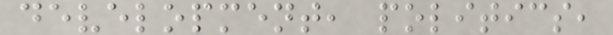development, politics,
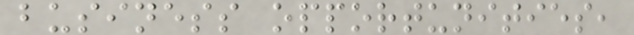business opportunities,
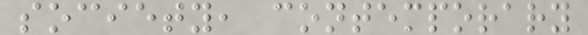society, contemporary
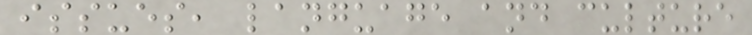issues, language and culture
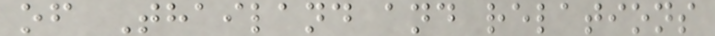of Thailand and relations
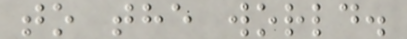to the world.
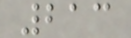213
